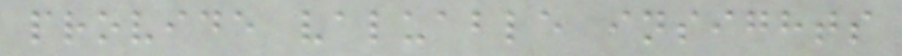provide valuable insights
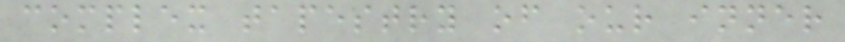complex tapestry of our inner
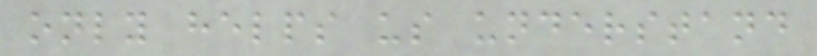only helps us understand
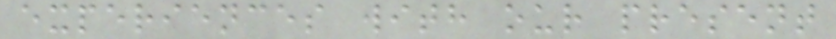experiences with our present
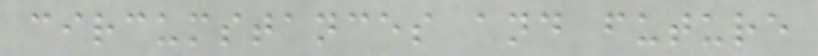circumstances and future
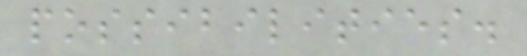possibilities.
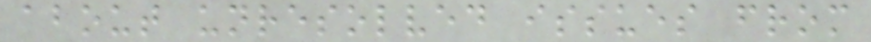about unresolved issues from
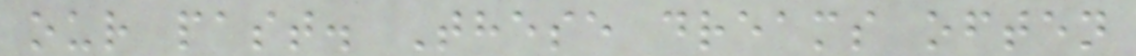our past. These dreams often
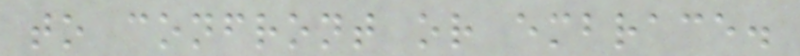to confront or embrace.
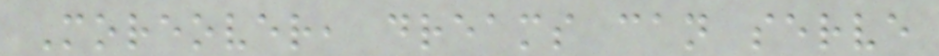Moreover, dreams can serve
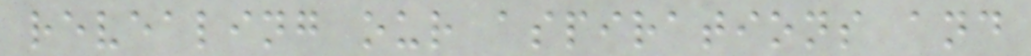revealing our aspirations and
